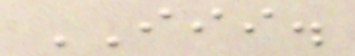III.
